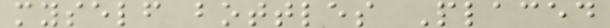myself bottles Placed
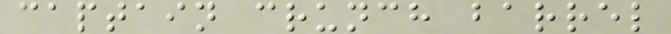captain crunch barrel
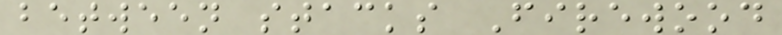between stacks Firewood
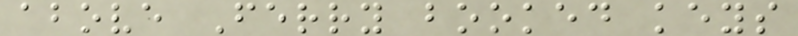above Ferry booked keys
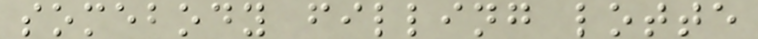somebody filling lotte
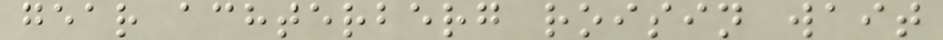gear achterberg roisin wait
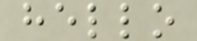hello
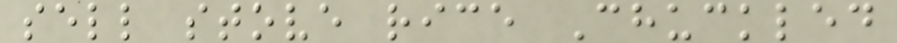sell stove rice Chuckled
